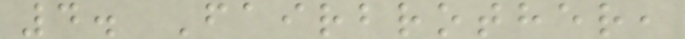4. Fairbrother,
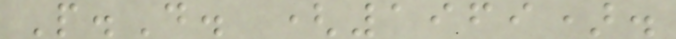P.D. (1969).
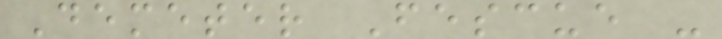Demeter Fescue -
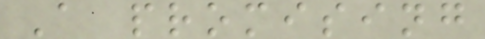A promising
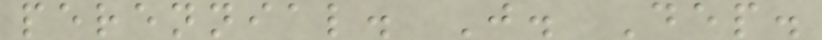perennial. J. Dep.
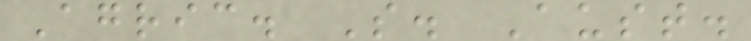Agric. S. Aust.
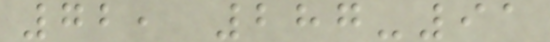72, 287-91
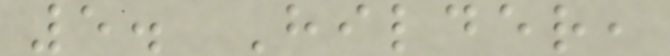5. Hilder,
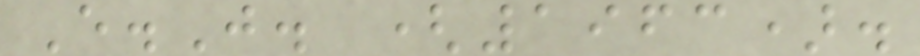E.J. (1963).
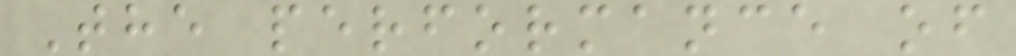The performance of
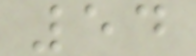54
